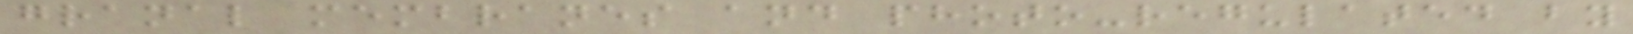granal membranes and photo-regulated by
